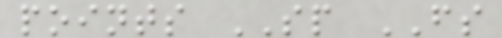points SP FS
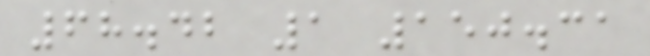68.42 1 150.31
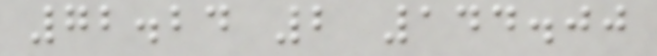72.24 2 144.00
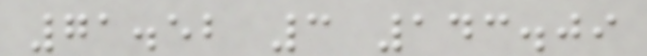71.52 3 143.09
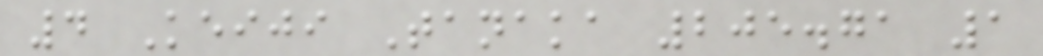4 Keiji Tanaka 205.71 1
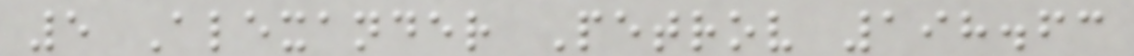5 Alexander Petrov 198.63
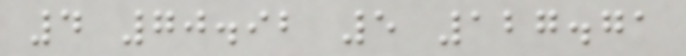4 70.92 5 127.71
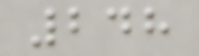248
